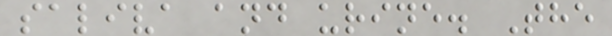saliva and urine. The
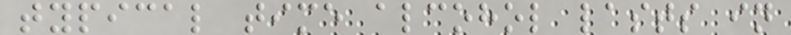typical time alcohol lasts in
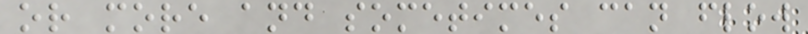or more and sometimes can flow
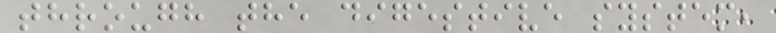through the digestive system,
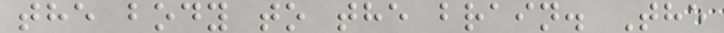the body to the brain. The
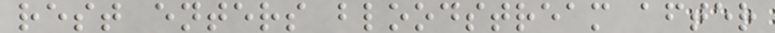rest enters bloodstream after
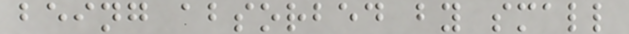being absorbed by small
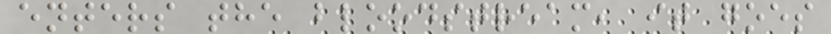enters the bloodstream, it goes
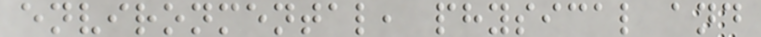environmental, physical and
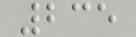235
